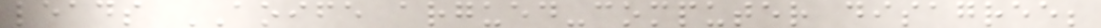leads AOIFE argued-computer disagree;
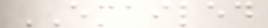EMAILED
